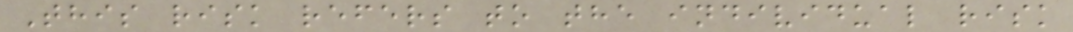This risk refers to the individual risk
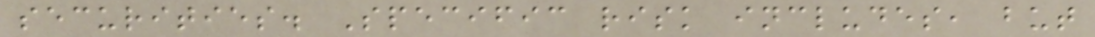securities. Specific risk includes, but
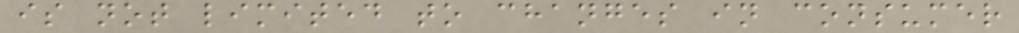is not limited to changes in consumer
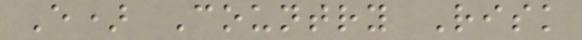E) Country Risk
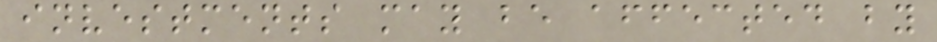investments may be affected by
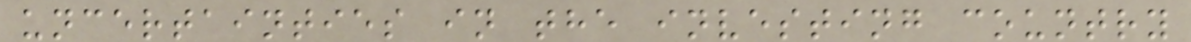uncertainties in the investing country
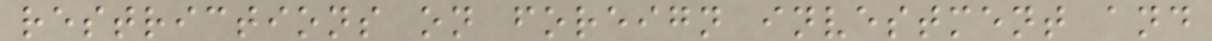restrictions on foreign investment and
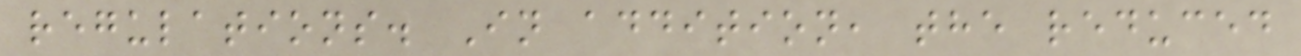regulations. In addition, the reduced
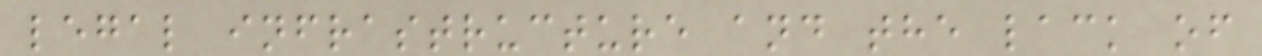legal infrastructure and the lack of
